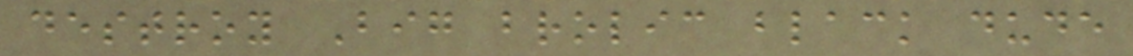destroy Big brolic black dude
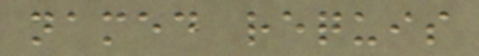named requis
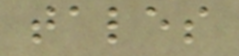tales
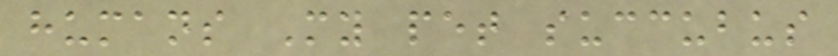humans My pet succubus
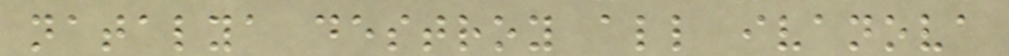natalya destroy all ivanova
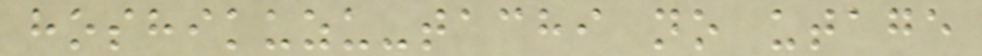hoshikuzu-tachi no utage
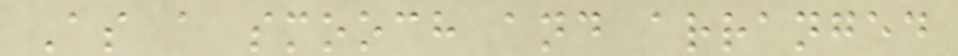As a smooch and arranged
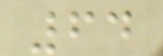64
